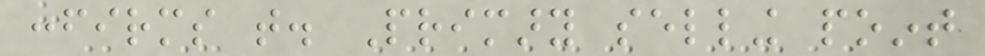confirms that. Primary selling point
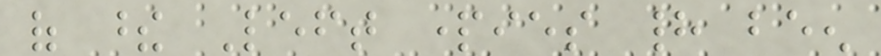of these Left parties had been
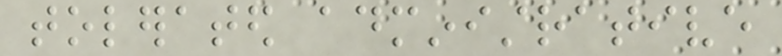tolerated administrative
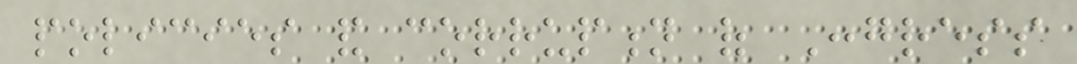policies and corruption of Congress
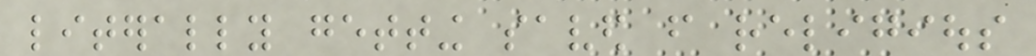literally getting saved from religious
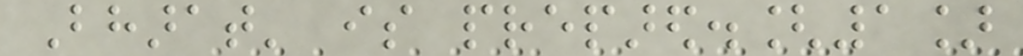Bharat' is prepared.[1]
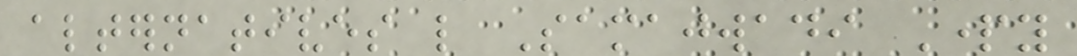alternatives like Samajwadi Party
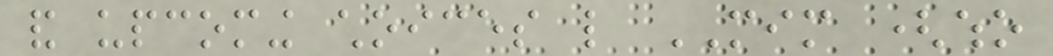and upcoming choices like MIM (who
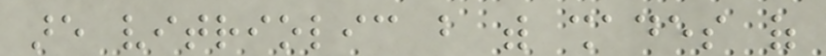are vitriolic but with shades of
